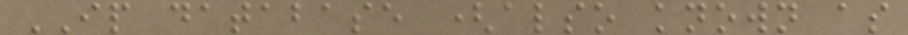IP database (also known as
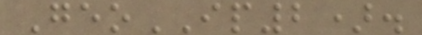GeoIP2).
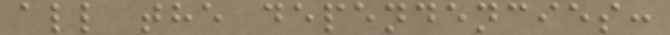all the dependencies:
